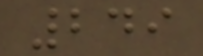249
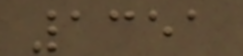1351
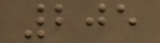205
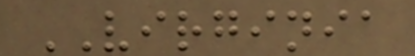VIRGINIA
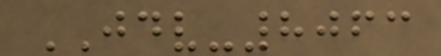JDV-8063
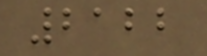2122
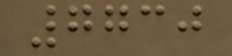7730
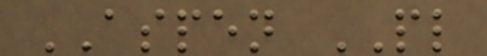ASPEN PL
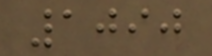1090
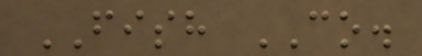FISH CO.
